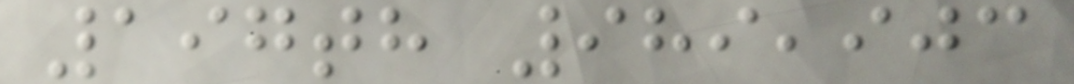197th 989,903
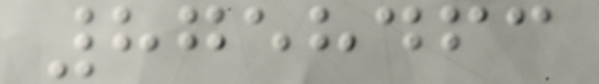8758463
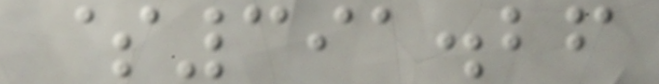$391.26
